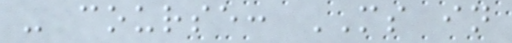- course: MS in
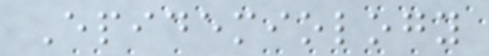Epidemiology
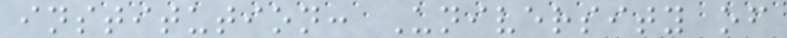institution: University of
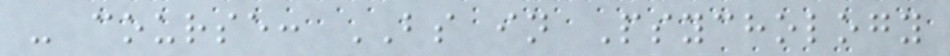- course: BS in Psychology
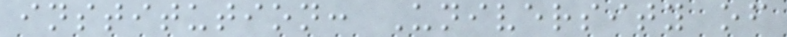institution: University of
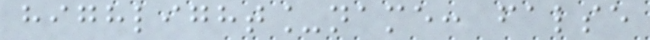highlight_name: false
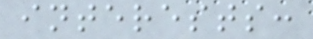interests:
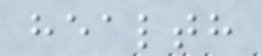health
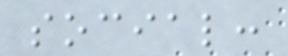social:
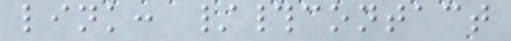link: /#contact
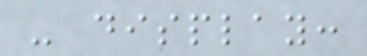- display:
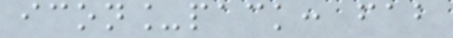icon_pack: fab
